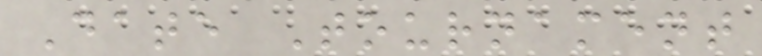Date Tournament
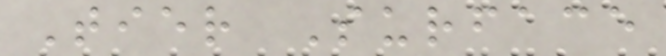Tier Surface
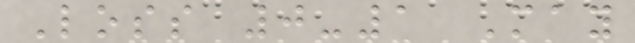Loss 0-1 May
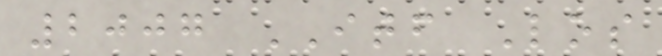2007 ITF Los
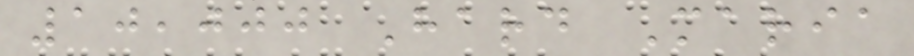10,000 Hard Maria
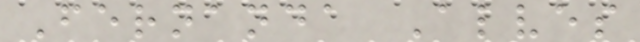Fernanda Alves
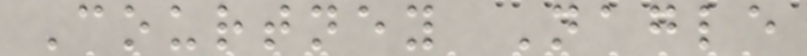Courtney Nagle
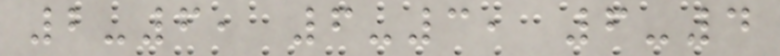2-6, 6-3, 6-4
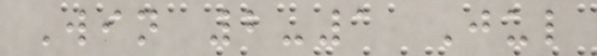Win 2-1 Jul
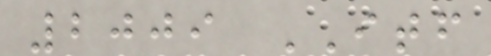2009 ITF
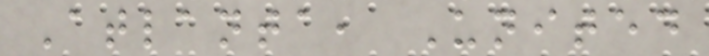Atlanta, United
